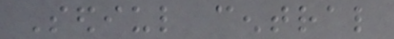Sediul central
